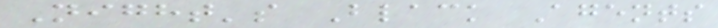Night's Black Agents
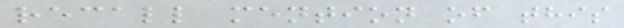recall mention of this
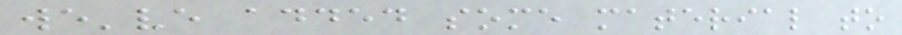we've added some material to
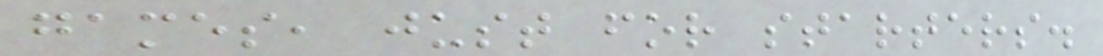games, just for starters.
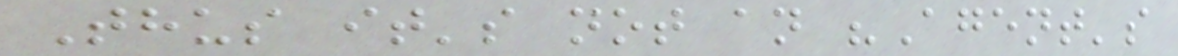Thus it's not an "Agent's
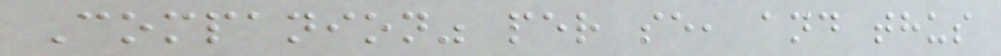Companion" per se, and thus
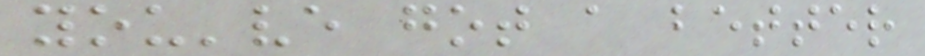you've got a better
